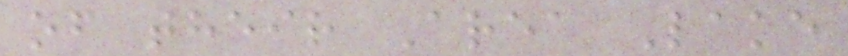of their Area Lake
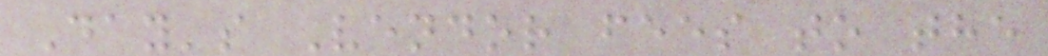Day's Vendor fees to the
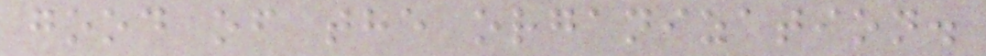good of the organization.
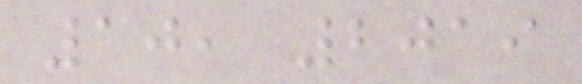10, 2019
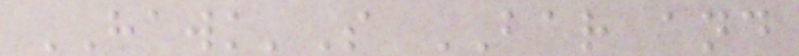HAWK'S BAR and
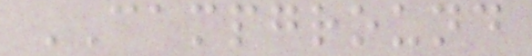CAMPGROUND
